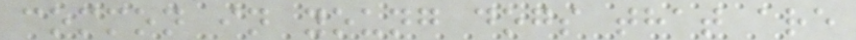common in young dogs that are
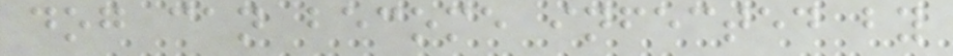dog can become infected by
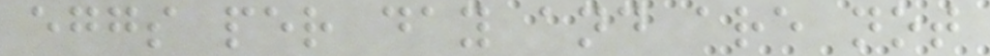eggs per day and are not
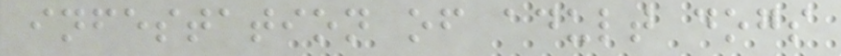infestation of adult dogs
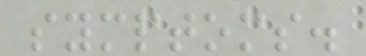symptoms.
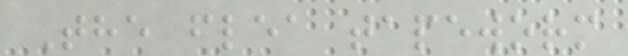The flea tapeworm
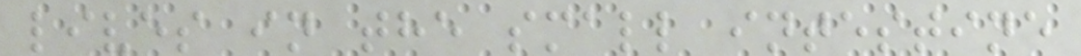lives in the small intestine
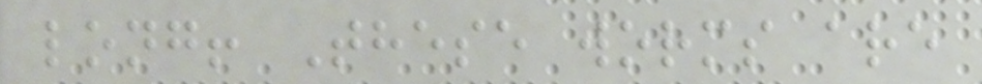long! These worms are
